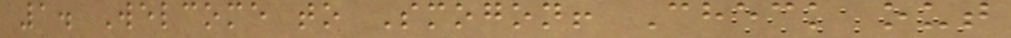1. Welcome to Smogon! Check out
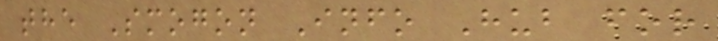the Smogon Info Hub for
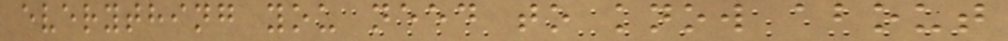everything you need to know about
